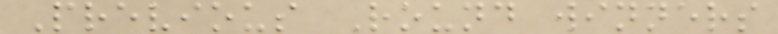Previous Round winners
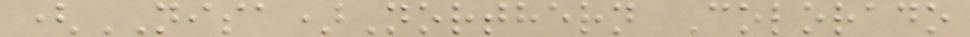(NISA)Northern Colorado
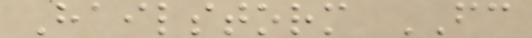Hailstorm FC
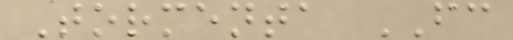Tormenta FC
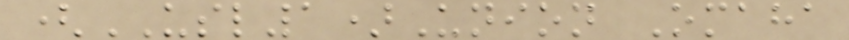(USL1)Union Omaha
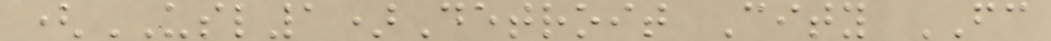(USL1)Detroit City FC
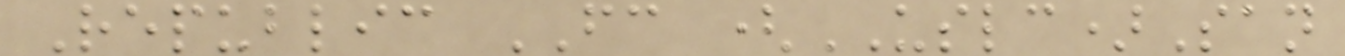Republic FC (USLC)San
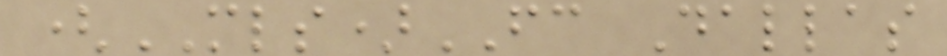(MLS)FC Dallas
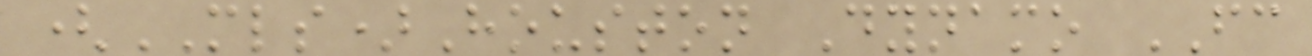(MLS)Houston Dynamo FC
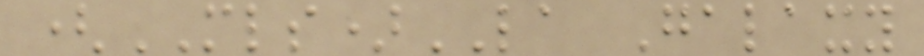(MLS)LA Galaxy
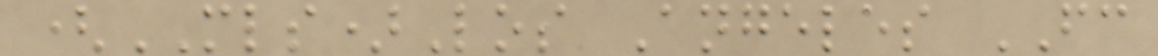(MLS)Los Angeles FC
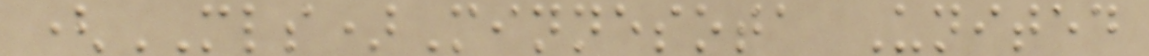(MLS)Minnesota United
